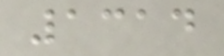1314
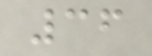36
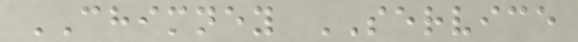CHIMNEY SERVICE
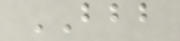BBB
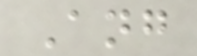Ang
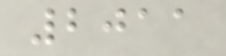2011
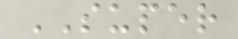SUPER
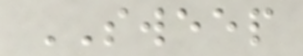SWEEP
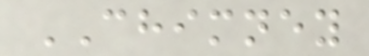CHIMNEY
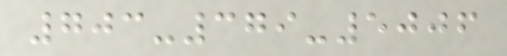703-379-5006
